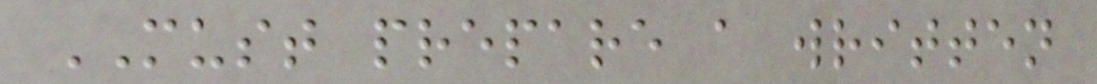MUST prepare a written
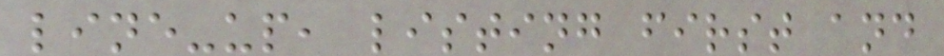line-up, listing first and
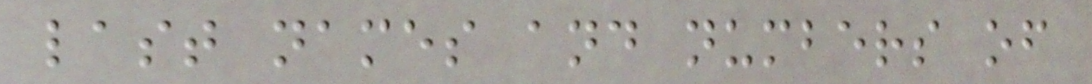last names and numbers of
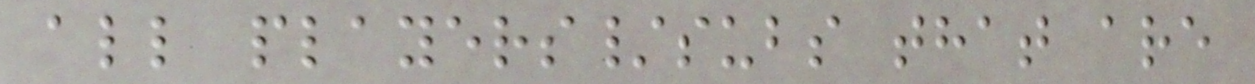all players/subs that are
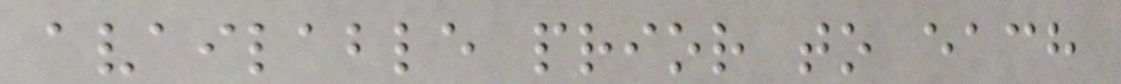available prior to each
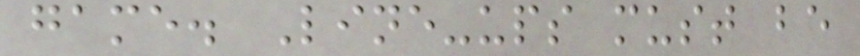game. Line-ups must be
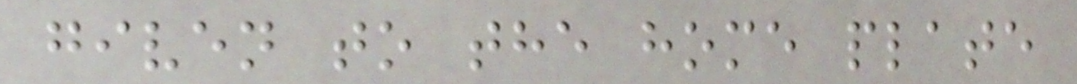given to the home plate
